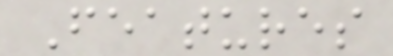Features
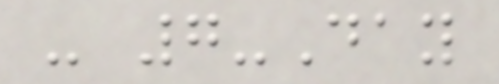- 7-Day
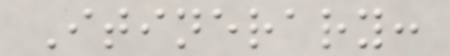Itinerary:
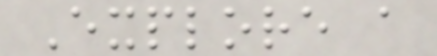Explore a
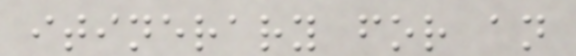itinerary for an
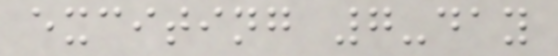exciting 7-day
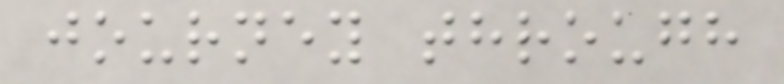journey through
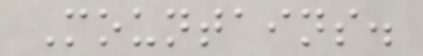Mountains.
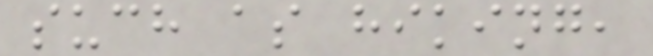such as hiking,
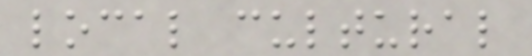local cultural
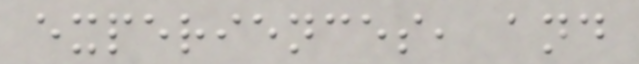experiences, and
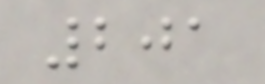201
